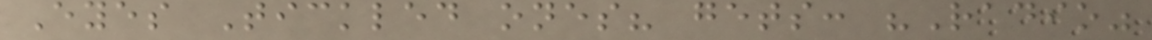Eyes Tickled ones? gets: "Radio"
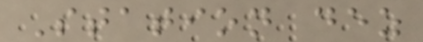Station dez
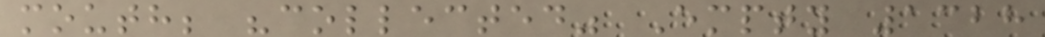mouth; "collected" Empty 1328
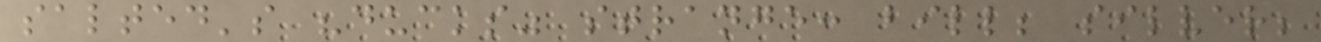salted's "ducks" strange: bill; silver;
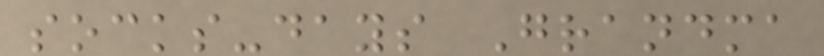socks-days Grandma
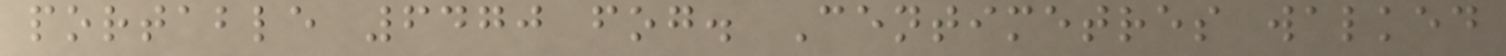portable 6470 fog. Centimetres walked
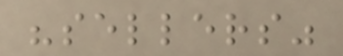"sellers"
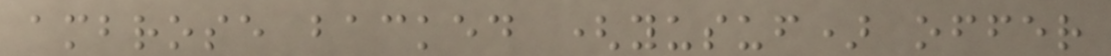ambrose backed (yusuf) offer
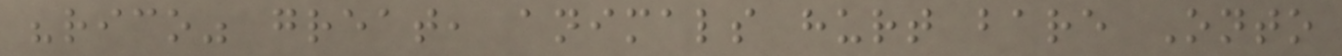"rico" great, animals hurt bare Onto
